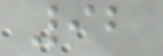92
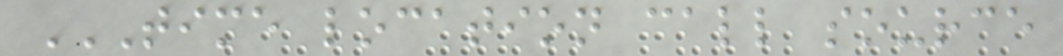TIME LOCATION CALL SOURCE
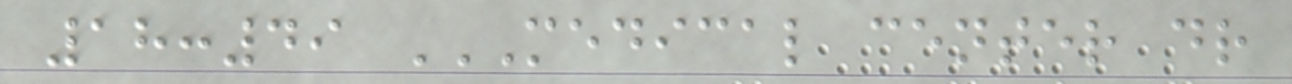18:49 MEDICAL CENTER DR
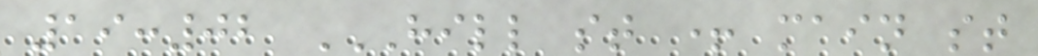19:02 HILL ST + MAIN ST
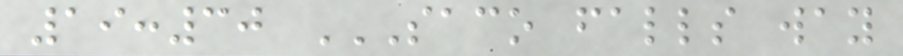19:30 SACO FALLS WAY
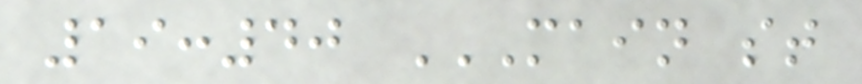19:40 MAIN ST
